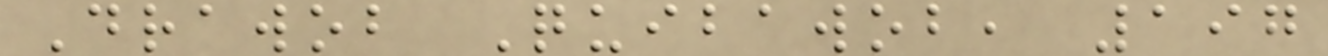Drawob Quibawob, 197
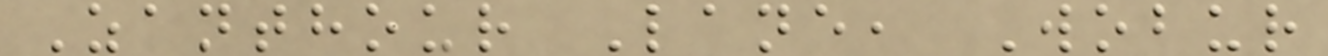Zanthour Lane, Wobur
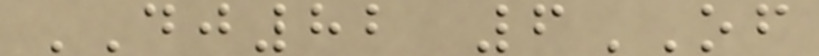DJ82 6OF
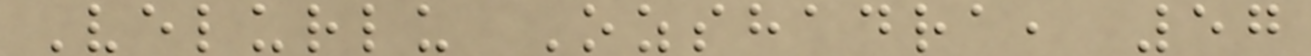Velurlu Ozshadra, 57
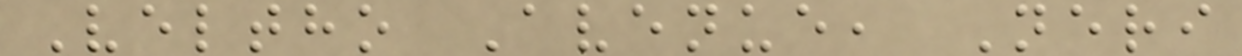Veltho Avenue, Neri
